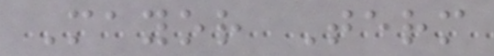Mayor Term
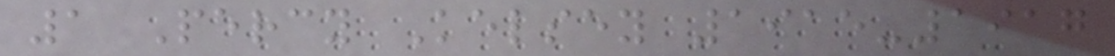1 Percy Kelsey 1915-1917
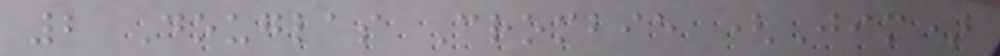2 Douglas Crombie (Jim)
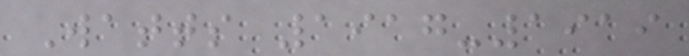Watts 1917-1919
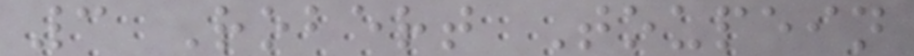3 Robert Toupein
